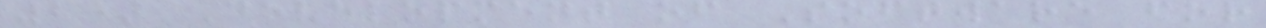2) Development of Software for
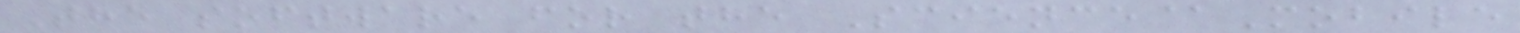The software for the Science@Mobile
